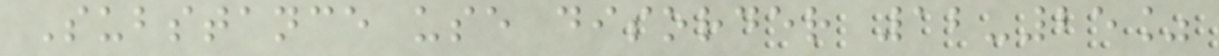Substance use disorder 12-25%
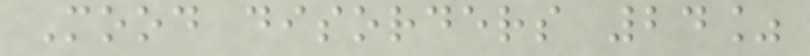Mood disorders 24%
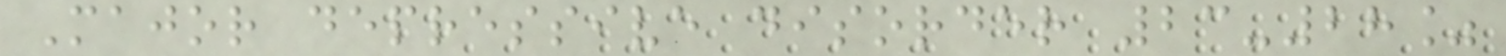Major depressive disorder 23-28%
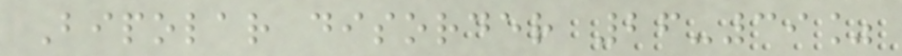Bipolar disorder 26-39%
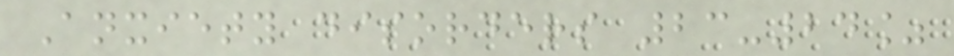Anxiety disorders 23-24%
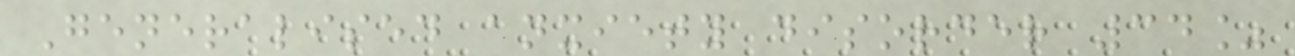Generalised anxiety disorder 34%
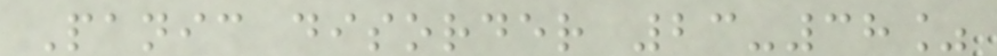Panic disorder 23-38%
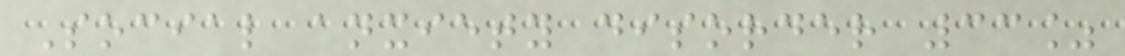Social anxiety disorder 33%
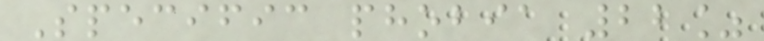Specific phobia 22%
